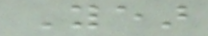Year
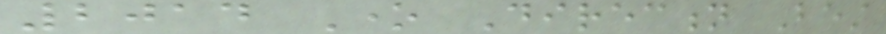2014 One Direction Best
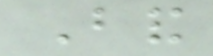Band
